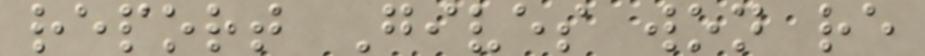report Gives won re
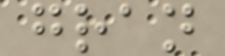gran
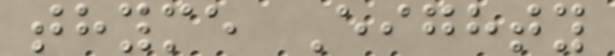thyme Eighty
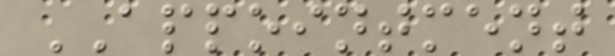APPOINTMENT
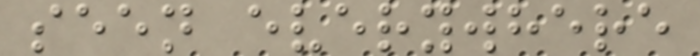seen everywhere
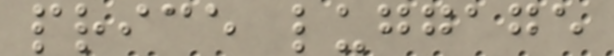price luggage
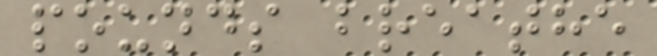pounds breathe
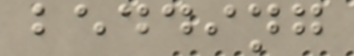bedding
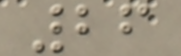26
